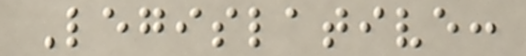Legislative:
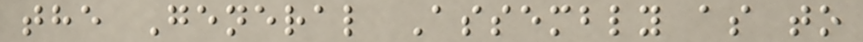the General Assembly as to
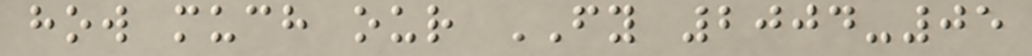how much our FY 2004-05
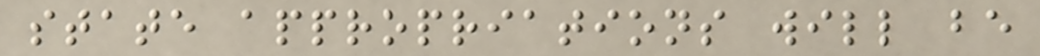state appropriations will be
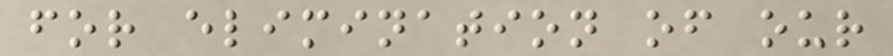for elimination of our
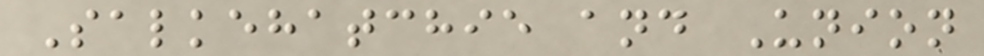Salkehatchie and Union
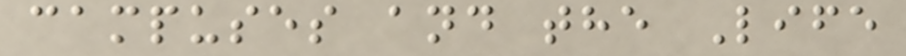campuses and the Life
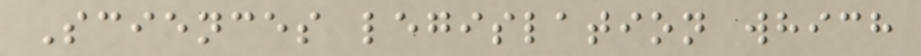Sciences legislation which
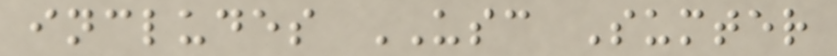includes USC Sumter
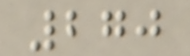270
